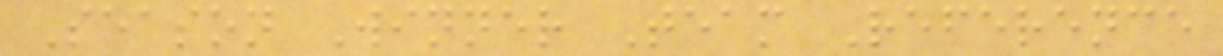Season Winner Team Reference
